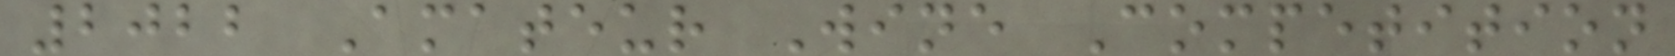2022 Amateur Wine Competition
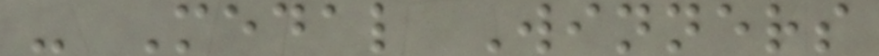- Medal Winners
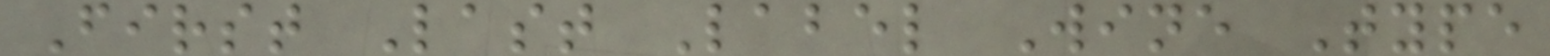First Last Label Wine Type
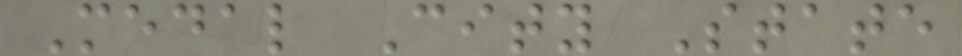Medal City State
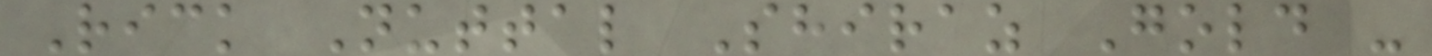Rick Nuttal Shiraz Gold -
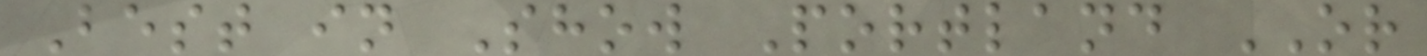Best in Show Portland OR
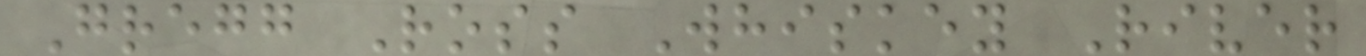Gregg Ross Whiskey River
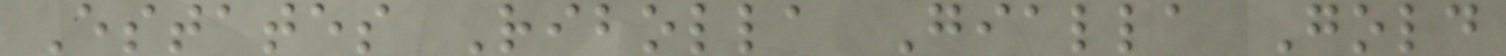Estates Ribolla Gialla Gold
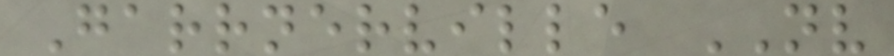Garrnerville NV
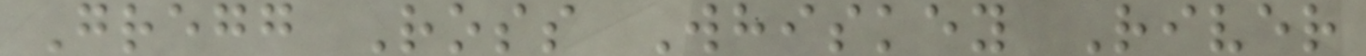Gregg Ross Whiskey River
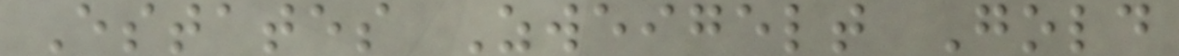Estates Zweigelt Gold
